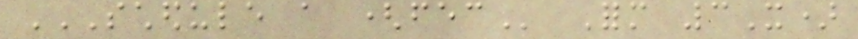SCHEDULE A (FEC Form 3X)
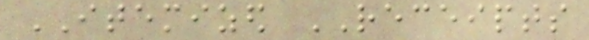ITEMIZED RECEIPTS
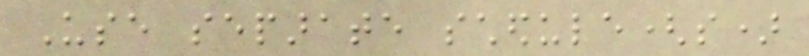Use separate schedule(s)
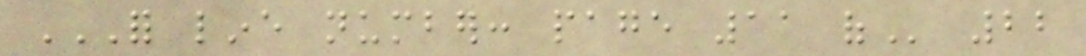FOR LINE NUMBER: PAGE 11 OF 22
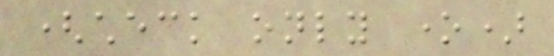(check only one)
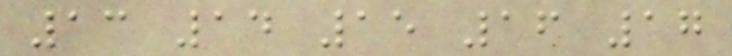13 14 15 16 17
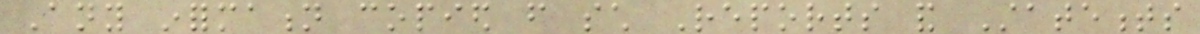Any information copied from such Reports and Statements
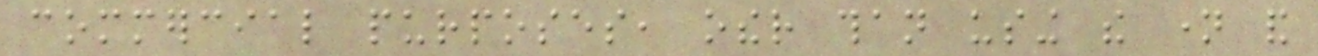commercial purposes, other than using the name and
